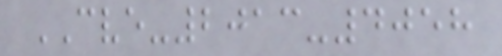CVE-2013-4058
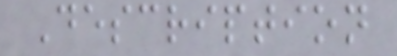Description
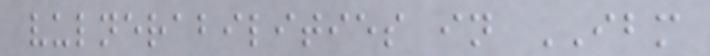vulnerabilities in IBM
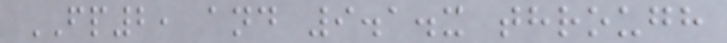FP2, and 9.1.x through
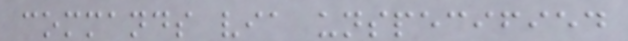commands via unspecified
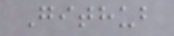Github
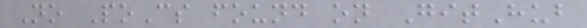No PoCs found on GitHub
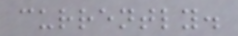currently.
